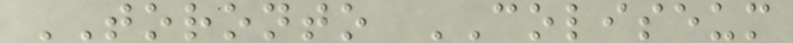TORONTO COLISEUM
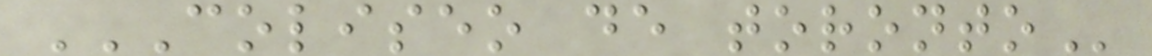COLISEO DE TORONTO
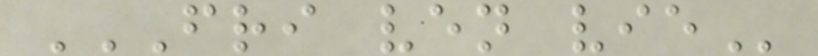FRI VEN VIE
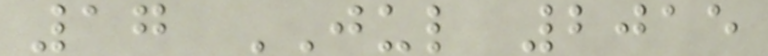17 JUL 2015
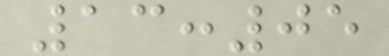13:05
